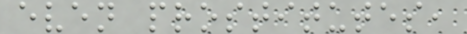even prostitutes,
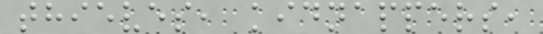thieves, kidnappers,
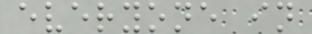everyone in
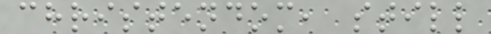christendom, still
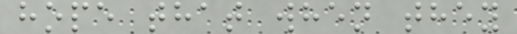hope that when they
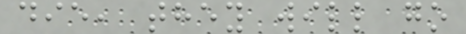die, they will go
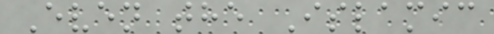Even the Islamic
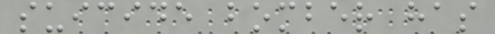suicide bomber has
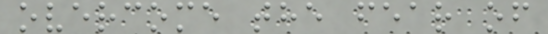overcome the fear of
